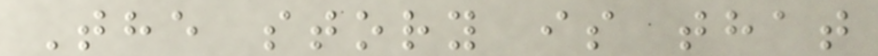The story is that
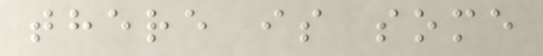there is some
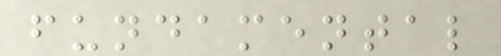fundamental
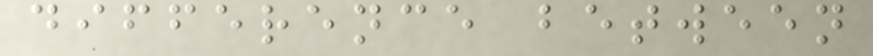difference between
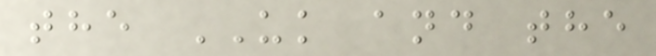the UK and the
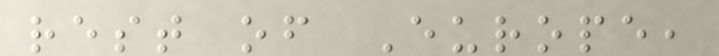rest of Europe,
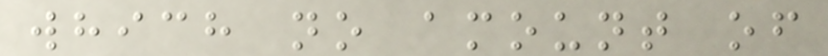which no amount of
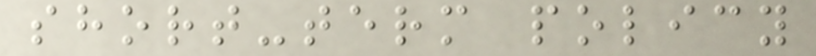short-term policy
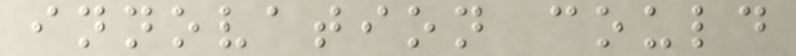innovation could
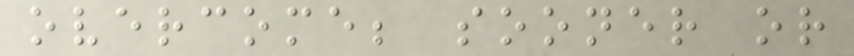overcome; sooner or
